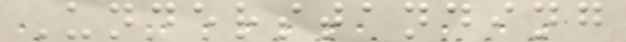Understanding
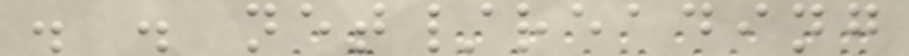. . net/reading
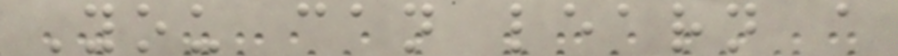You can learn a
